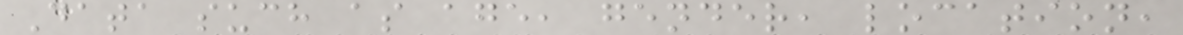Data such as age, gender, location,
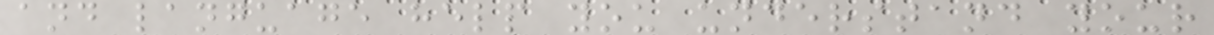and language help you understand your
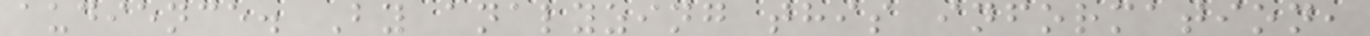audience. By analyzing this information,
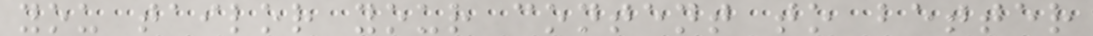you tailor your content to better
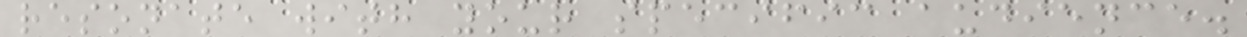resonate with your specific audience.
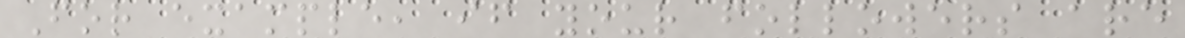For example, if your followers are
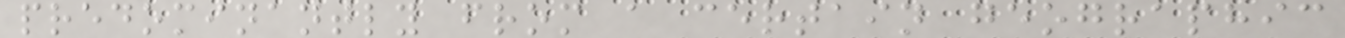predominantly from a certain geographic
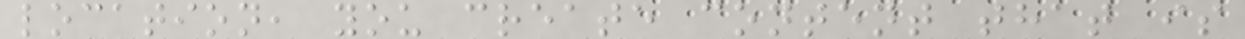location, you create content that is
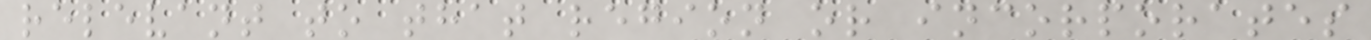relevant to that region or incorporates
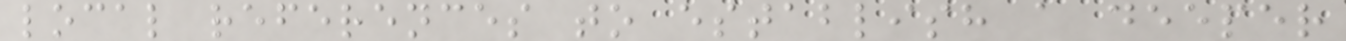local references to establish a deeper
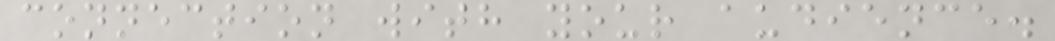connection with your audience.
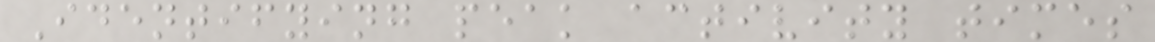Identifying peak activity times
